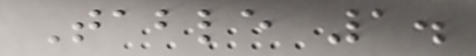Table 1.
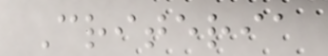Criteria
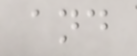and
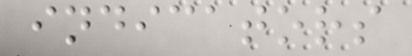indicators
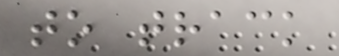to track
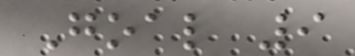Goal 9
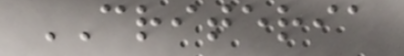CRITERIA
